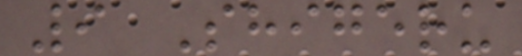9 Shigeru
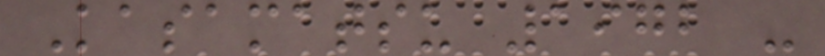Kasamatsu 1972 -
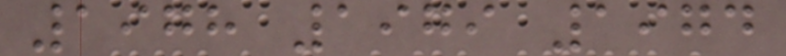1978 1979 1974
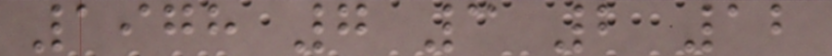1978 7 3 2 12
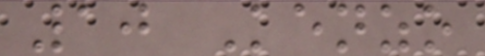10 Kenzo
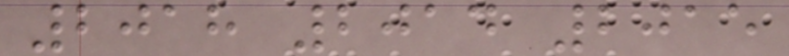2018 2014 2015
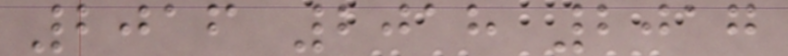2016 2018 2017
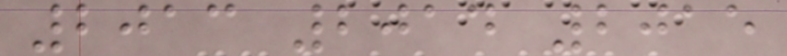2013 2014 2015
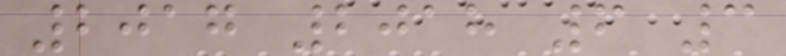2017 2018 6 3
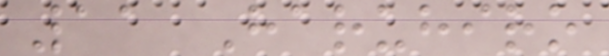11 Haruhiro
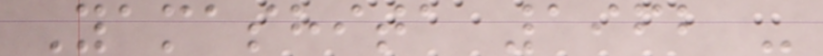Yamashita 1962 -
